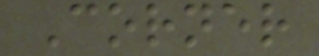Corner
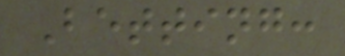Betting:
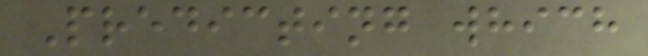Predicting which
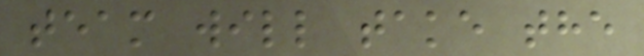team will take the
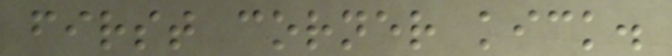first corner kick.
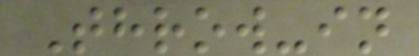Throw-in
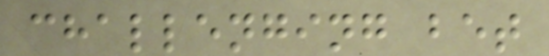challenging bet
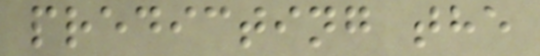predicting the
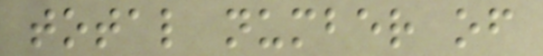total number of
